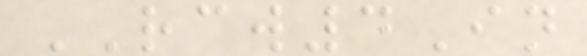RCW4In
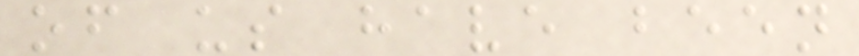of us have been
